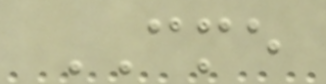CME
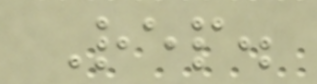Rep.
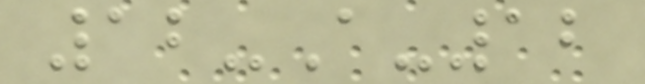12-A-12
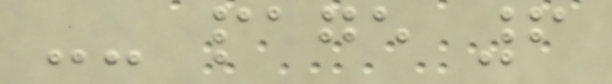-- page 6
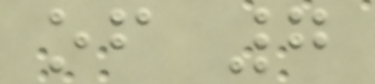of 7
